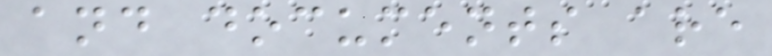and documents are
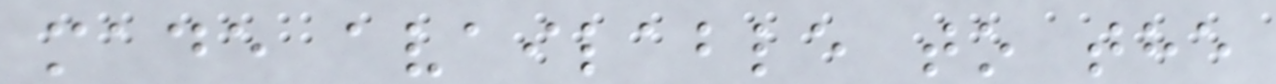made available to the
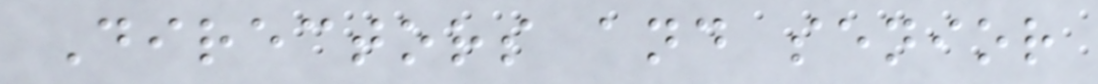Directors and senior
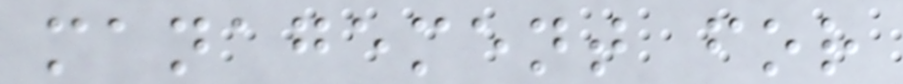management for
